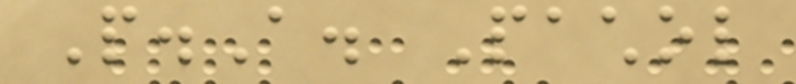P.A. Pachol
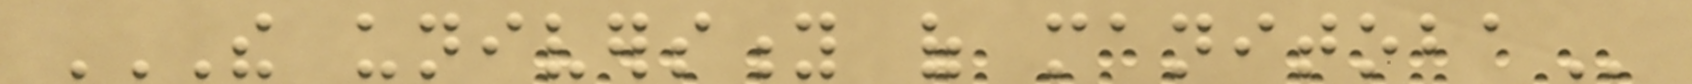THE UNIVERSITY OF MANITOBA
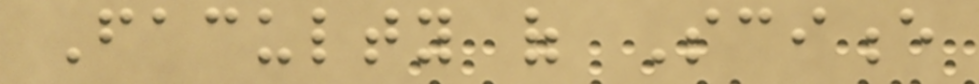Faculty of Science
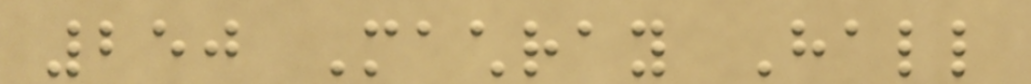250 Machray Hall
